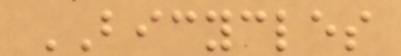BICYCLES
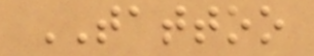TATTOO
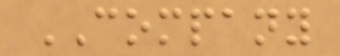COMPANY
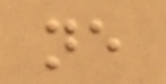ne
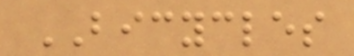BICYCLES
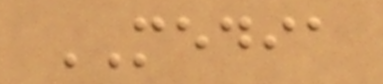MEDIA
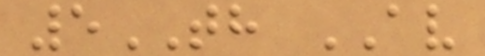5TH AV
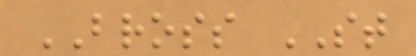BROSS ST
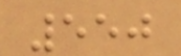550
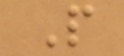P
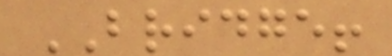BRIDGE!
